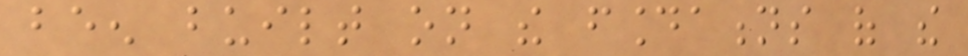been built on the foundations of the
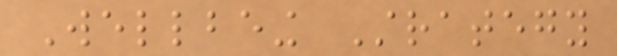Wellbeing Strategy
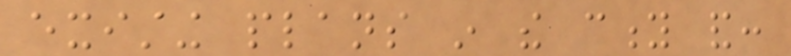existing plans in the city and:
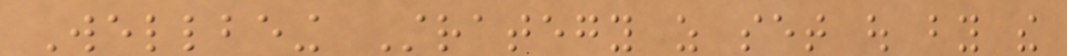Wellbeing Strategy as set out by the
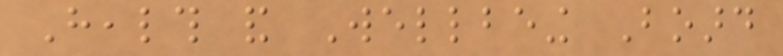Health and Wellbeing Board
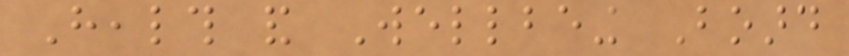Health and Wellbeing Board
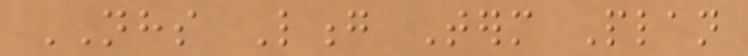NHS Long Term Plan
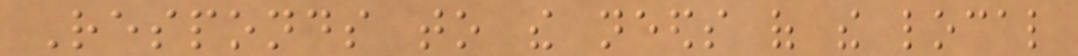Responds to the needs of the local
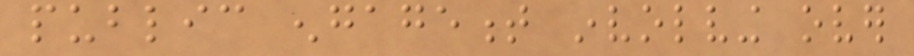public engagement involving over
